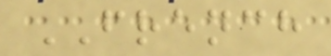FRENCH
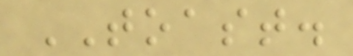TOAST.
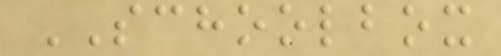SCHOOLBOX
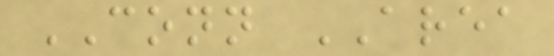CONN AREA
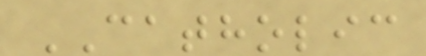CATHOLIC
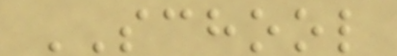SCHOOL
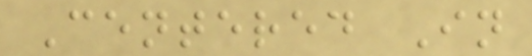Centered In
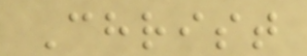Christ
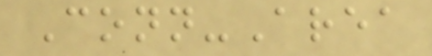Conn-Area
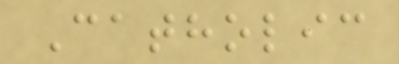Catholic
